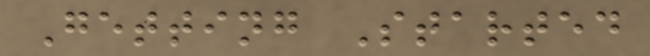Getting Started
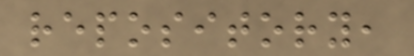repository,
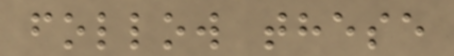follow these
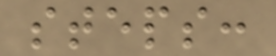steps:
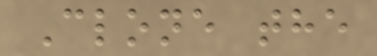Clone the
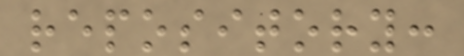repository:
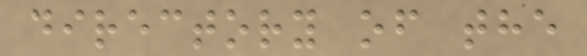directory of the
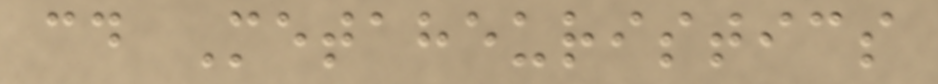cd Metaheuristics
